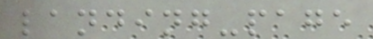landing-page
